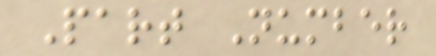Part Number
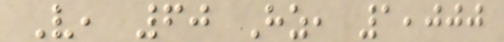V, 60 Hz, 1,000
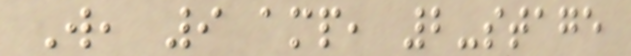W, 9 amp, 2-stage
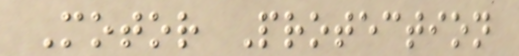Motor Protection
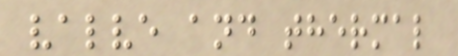valve and thermal
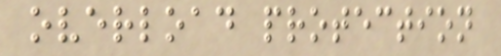overload protection
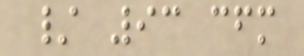/ 93 cfm
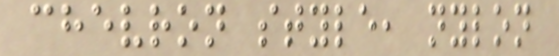chevron style, nylon
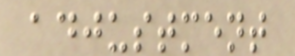adjustment
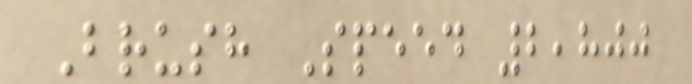Brush Speed 2,800
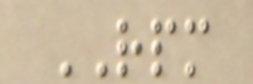RPM
